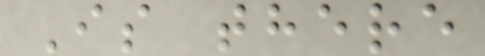Is there
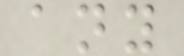any
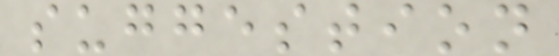suggestion
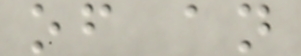of an
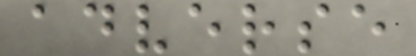adverse
